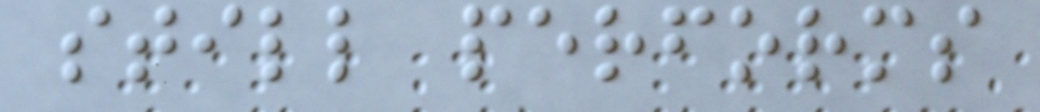still performs
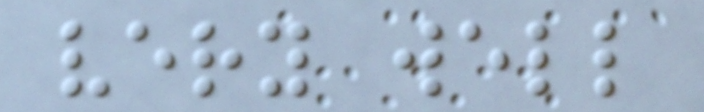very well
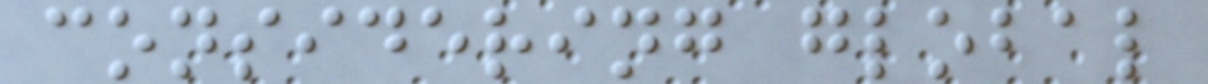considering global
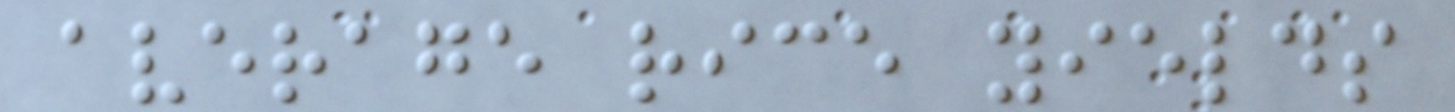average rice yields
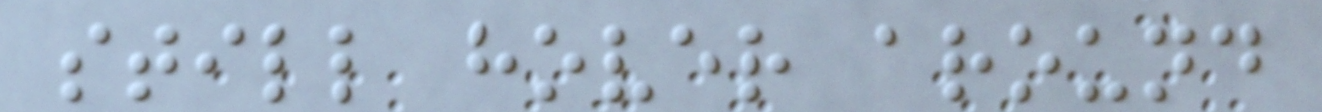still hover around
